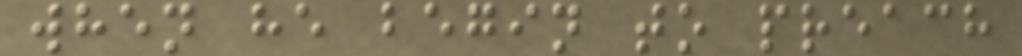when he begin to preach
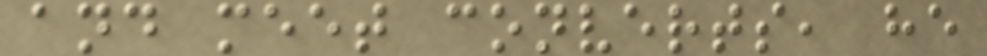and meet converts, he
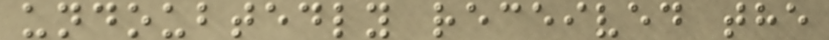undoubtedly received the
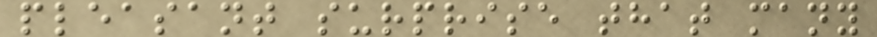pleasant surprise that many
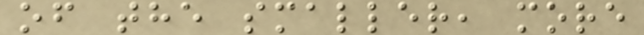of the smaller, more
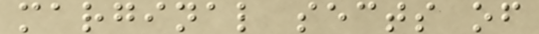marginal sects of
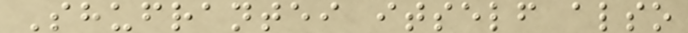Shufrantei itself also
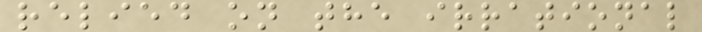relied on the irrational
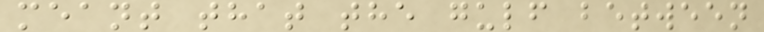meant that the gulf between
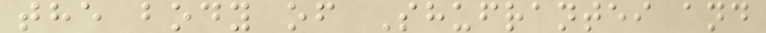the body of Shufrantei and
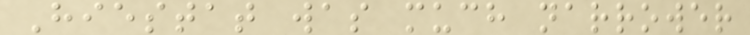Hiestat was much narrower
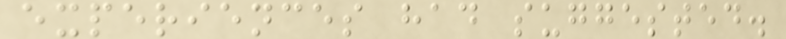experiences had suggested.
